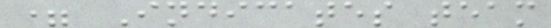= Indicates team
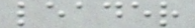leader
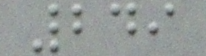249
